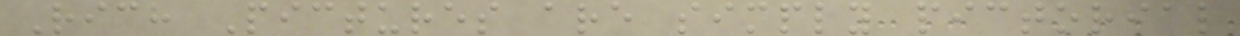Rich Pictures are simply pictorial
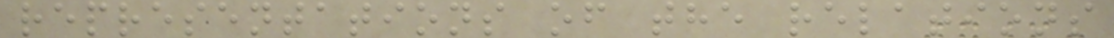representations of the relations
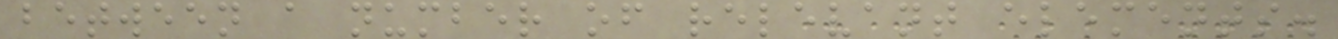between a number of relevant elements.
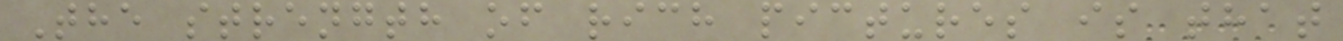The strength of rich pictures is that
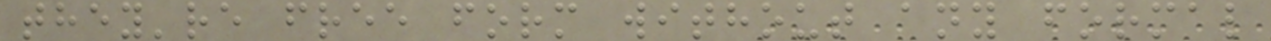they're free form without any formal
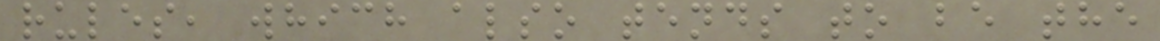rules, which also tends to be the
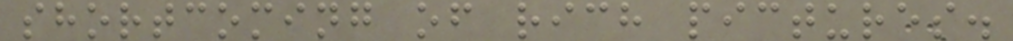shortcoming of rich pictures.
